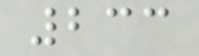233
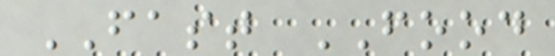FAST FOOD
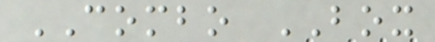COMBO BOX
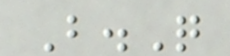B.Q
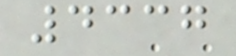4337
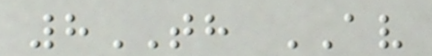8TH AV
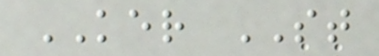KER ST
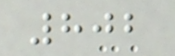802
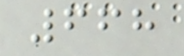668
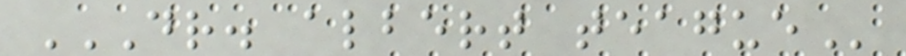DR. ALBERT TEAGUE
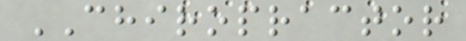CHIROPRACTOR
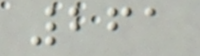261
